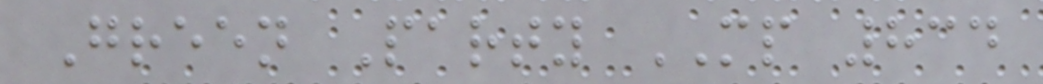Green Party MP 834
